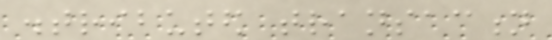distributed transaction
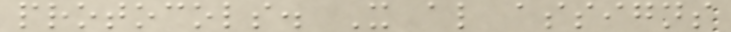protocols. It also assigns
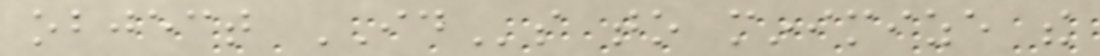object IDs to minimize the
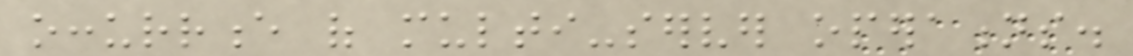occurrence of multi-server operations.
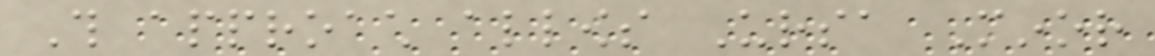This approach allows Ursa Minor
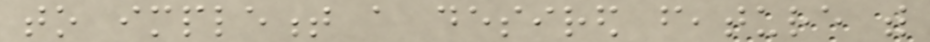to implement a desired feature with
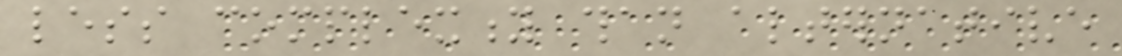less complexity than alternative
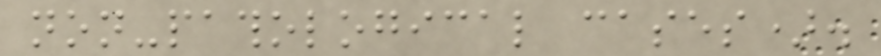non-pathological cases).
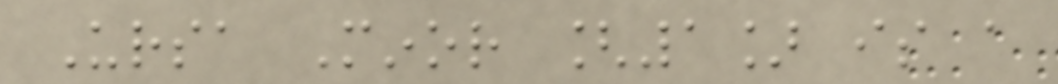Ursa Minor [1] is a
